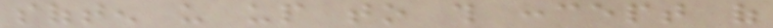soften us up to this concept of
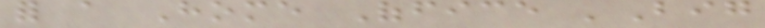for a Home Office 'Big
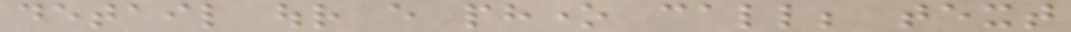detail our every phone call; text
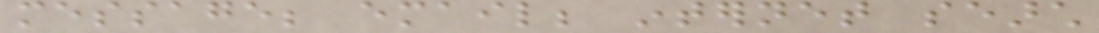message; email; internet search
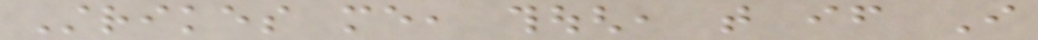Strikes me, though, that if I
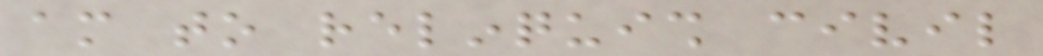am to relinquish civil
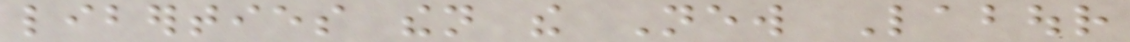liberties then the New Labour
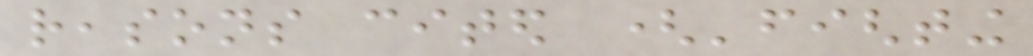reasons cited ('fighting
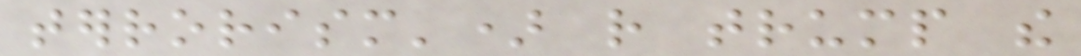terrorism') rather trump the
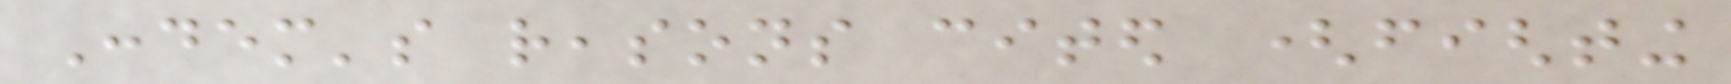Condem's reasons cited (fighting
